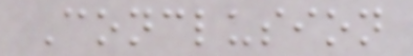Conclusion
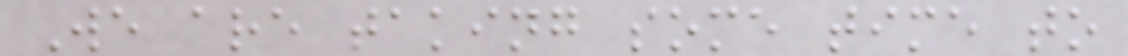We are taking some time to
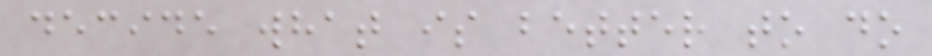decide what is better to do
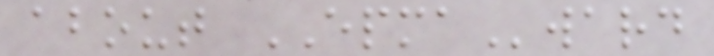about EPMAward
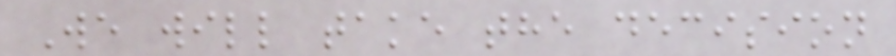We will take the decision
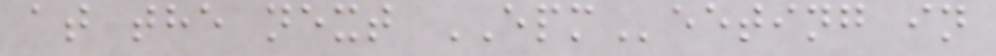at the next EPMeeting in
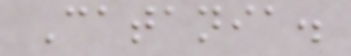Catania.
